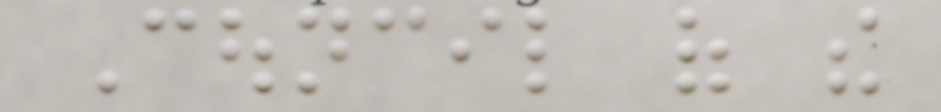Council of the
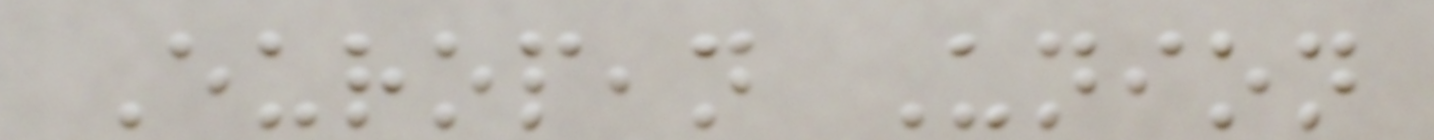European Union
